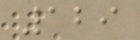129
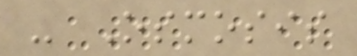- Osmosis
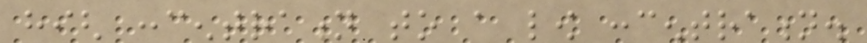high concentration to a low concentration.
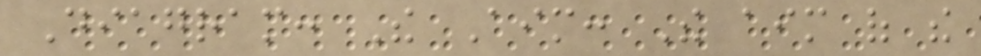Diagram: The Aim: The aim of the
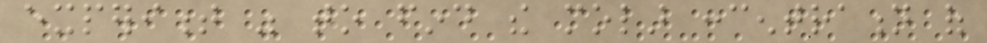experiment was to find the molar concentration of
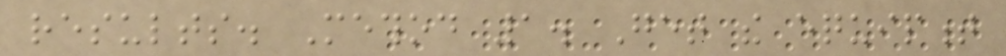results. Method 1. Get the equipment
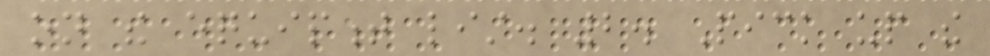on the equipment list. 2. Pick up the
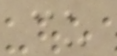cu
